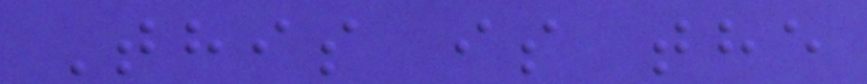This is the
